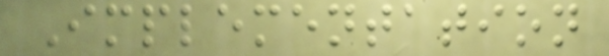Implementation
